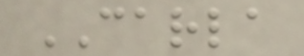CARLA
